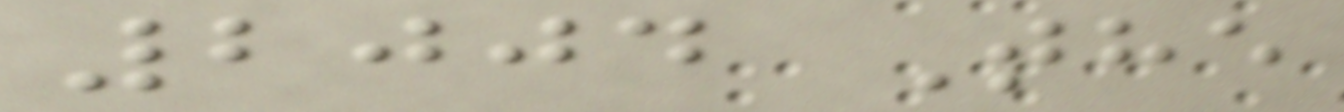2004 The
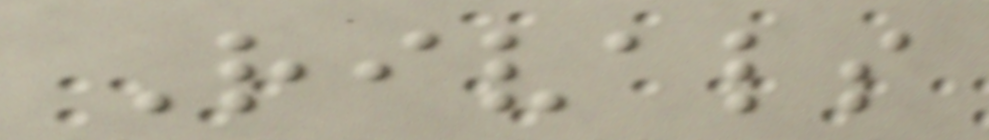Rivals
